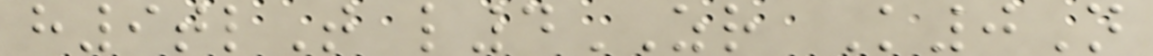h9tlT l4ZR K0N
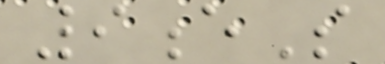9eS
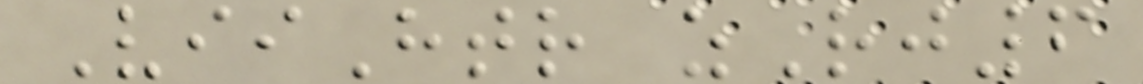ViiHtr zRj6
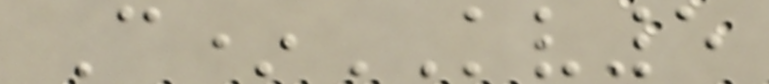C*KV5
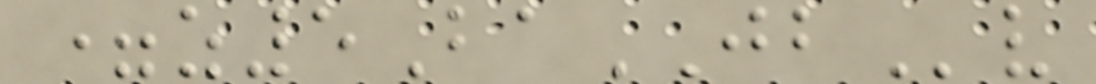=z5BaJBv
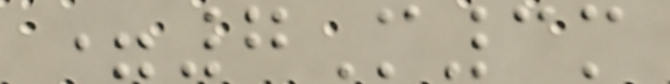=7M3m
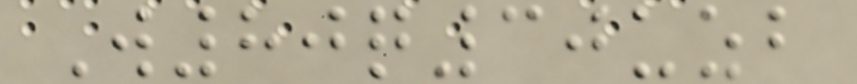W80q30uzb
